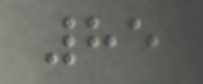85
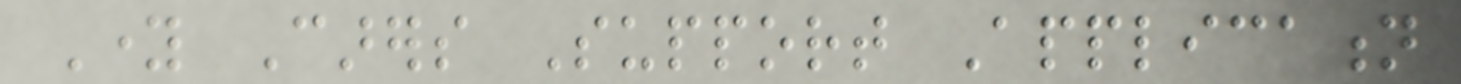Young Carers Support Application
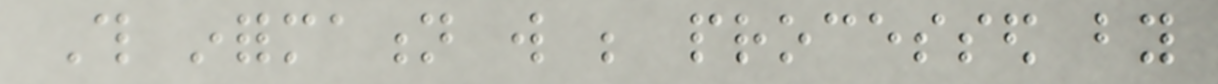This information will be processed by
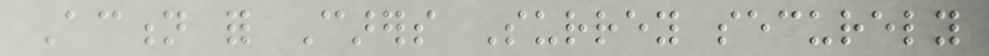Action for Carers Surrey securely
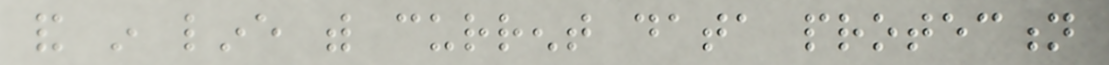and in line with current data protection
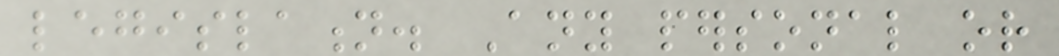legislation. Any personal or
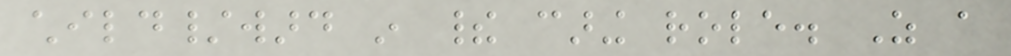child/ward in their caring role. As a
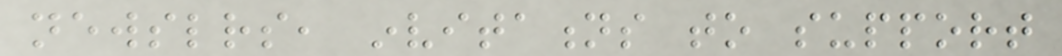newsletters, invitations to support
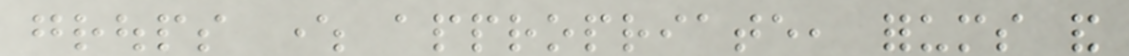groups where appropriate, forums and
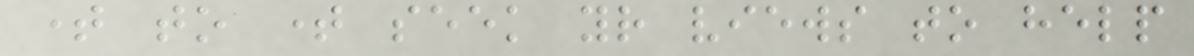time to time seek your views to help
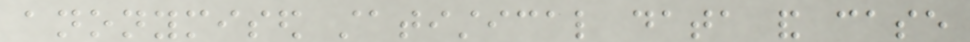anonymised statistical data and case
